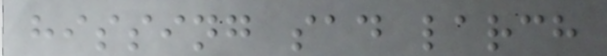hissing sad larch
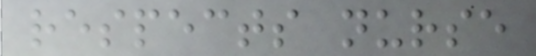respects nurse
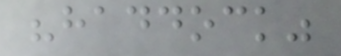"haddock"
